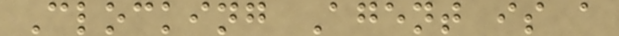Clocking Agent is a
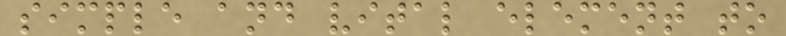simple and vital element to
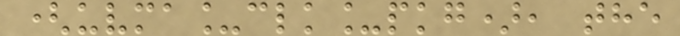(uvma_clk_pkg), the
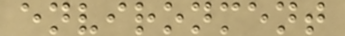environment
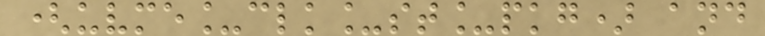(uvme_clk_st_pkg) and
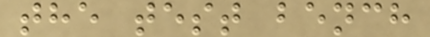the test bench
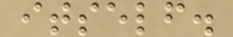itself.
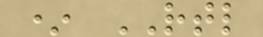* RTL
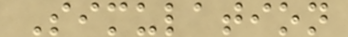Simulation
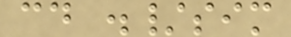cd ./sim
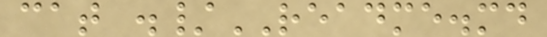cat ./README.md
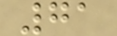71
